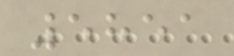5851
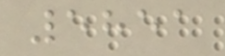5851
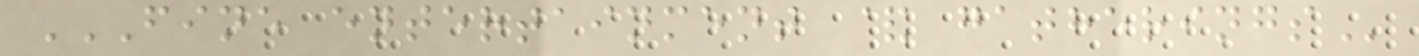FINE ENTERTAINMENT & GATHERINGS
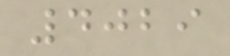4029
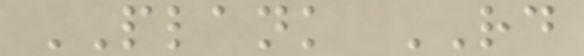PLANK RD
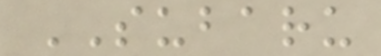SUBARU
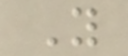Y
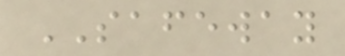SAFEWAY
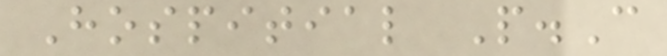Hospitial P.C
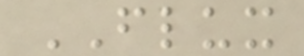FLUX
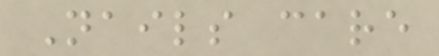Nails care
